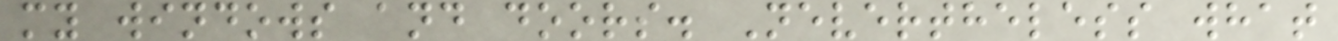my windows and doors. Nevertheless what
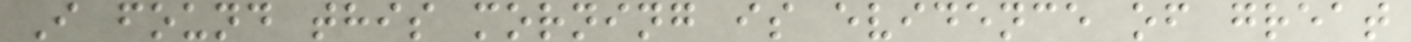I found this morning is evidence of great
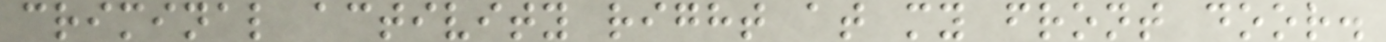criminal activity right at my front door.
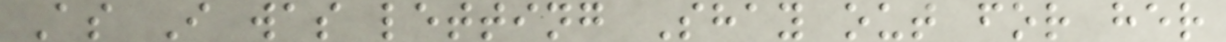As I was letting Shay out for her
